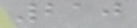210
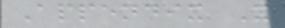Appendix X
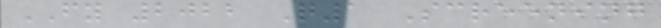FY 2022 Q1 Screening
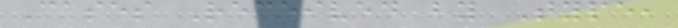Cases Received by Type,
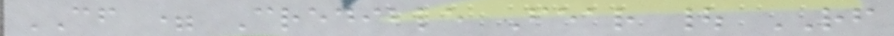CF = Credible Fear | RF
